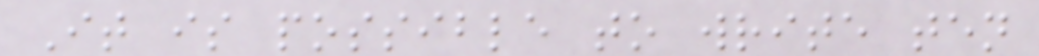It is possible to write ten
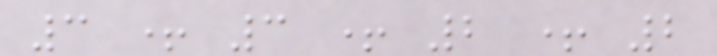3 + 3 + 2 + 2
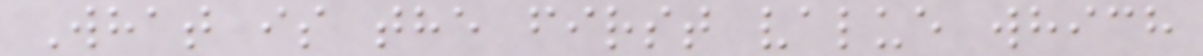What is the first value which
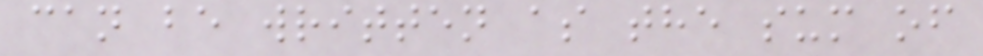can be written as the sum of
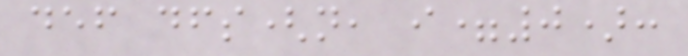def dfs(n, i=0):
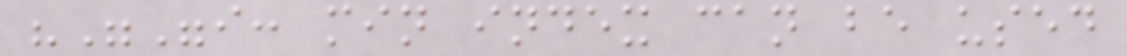"""i: min index can be used
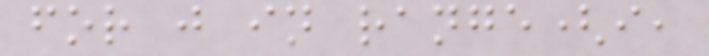for j in range(i,
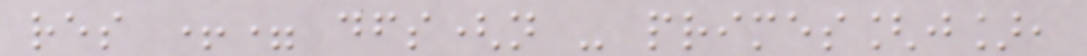res += dfs(n - primes[j],
